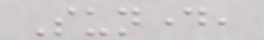Sunday,
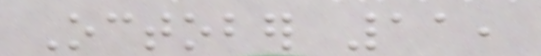October 11,
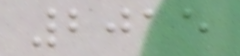2015
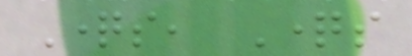Questions, Questions
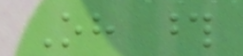Oh those
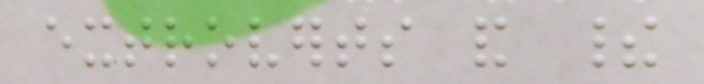extroverts and their
